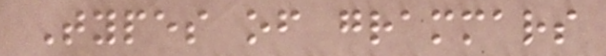Types of grammars
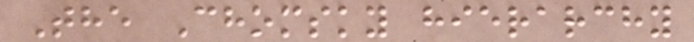The Chomsky hierarchy
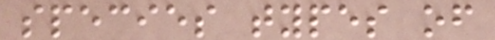species types of
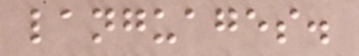languages.
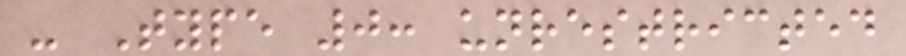- Type 0: unrestricted
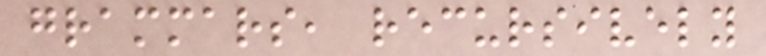grammars, recursively
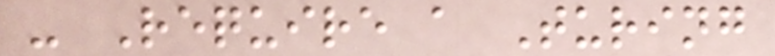- Require a Turing
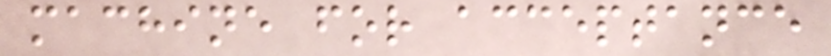machine for acceptance
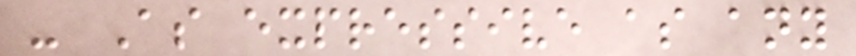- As expressive as any
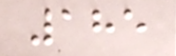185
